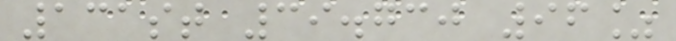131st 39.730 96%
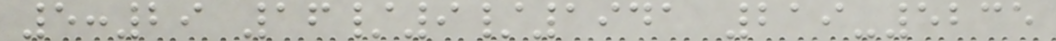5:29 16/9/1941 219-5235
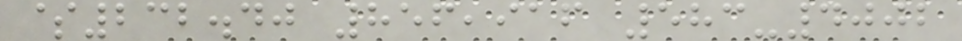$232.40 856,916 583-4002
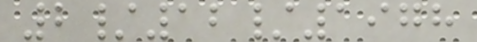2/12/1978
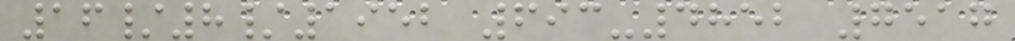16/8/1952 693-4852 7517
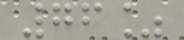76%
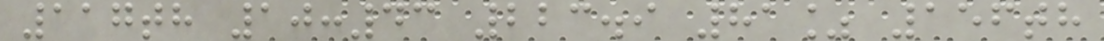117th 10:43 223.9 81% 156th
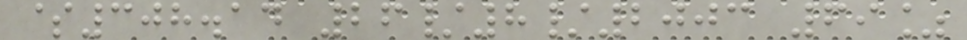$308.14 26/8/2003 69%
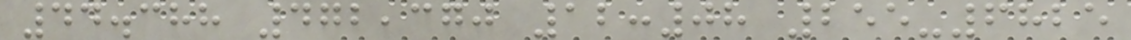44.388 472,370 12:08 255-6825
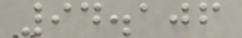94.106
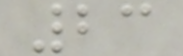23
